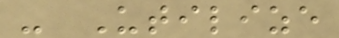- Utilize
